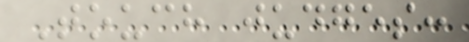Touch judges:
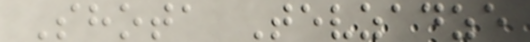Shota Tevzadze
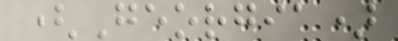(Georgia)
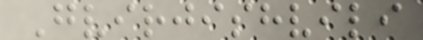Gvirjishvili
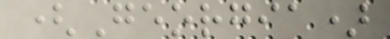(Georgia)
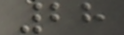28
